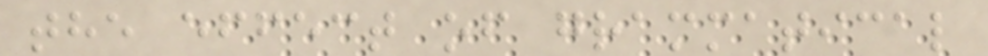the effect of grammatical
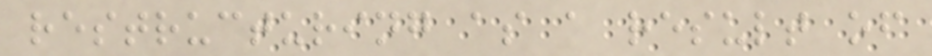restructuring as a result of
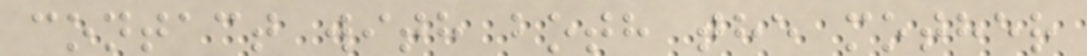contact with both the mother
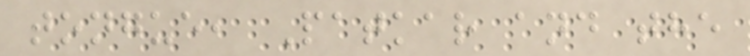tongue, Patkar and the
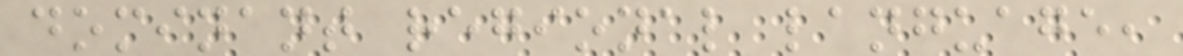dominant regional language,
